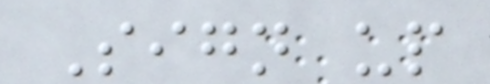Sign up
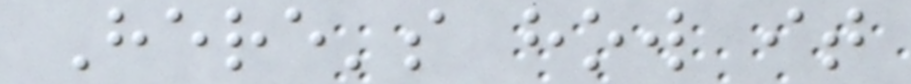Here's how it
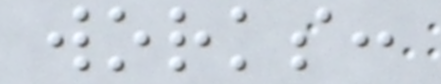works:
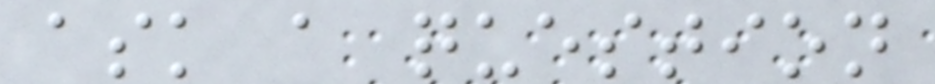ask a question
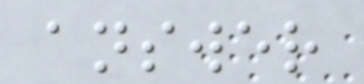answer
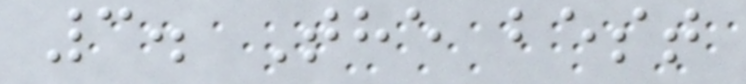3. The best
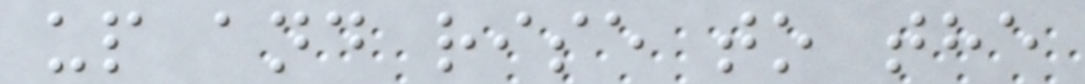up and rise to the
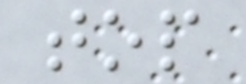top
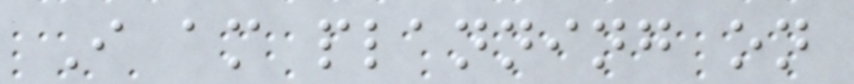I am planning on
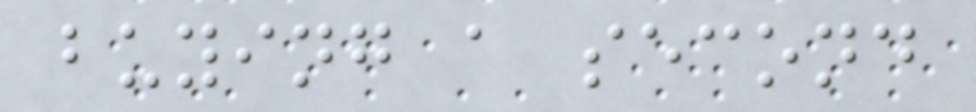buying a second
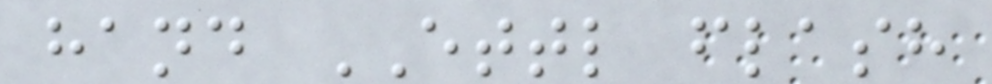hand ETTL flash
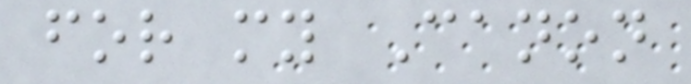for my Canon
